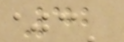42
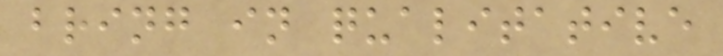bring in qualitative
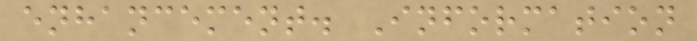enhancement. Information
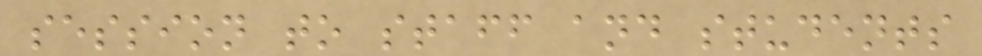session to staff and students
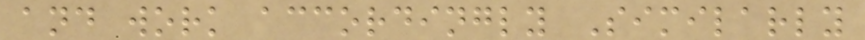and work accordingly Similarly
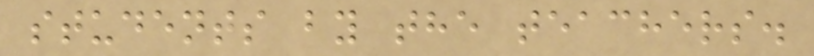students by the teachers.
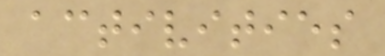activities
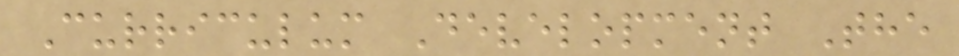Curriculum Development The
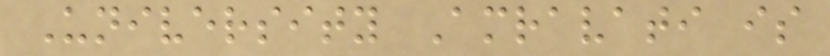University Amravati is
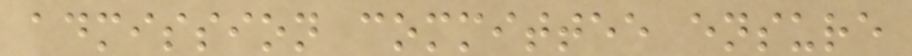admission committee ensure
